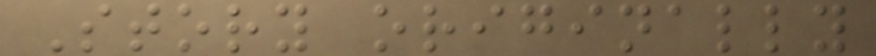Story originally
